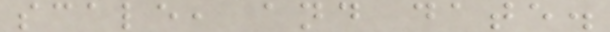scale, and date.
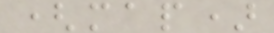(map)
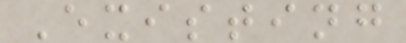Existing
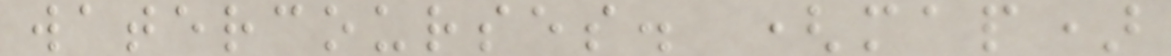watercourses. (map)
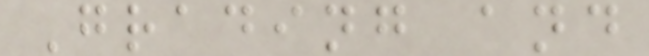Grading and
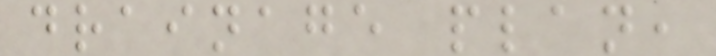drainage plan,
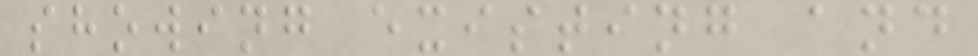showing existing and
